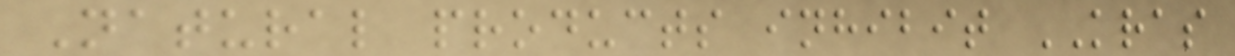Natural products inhibit KRAS
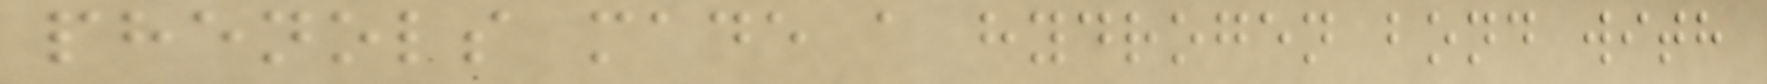phenols made a hydrogen bond with
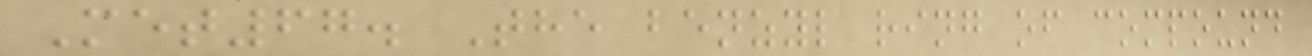Met67. The benzyl ring of compound
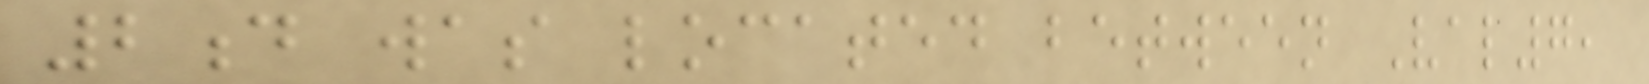2d was located between Val7,
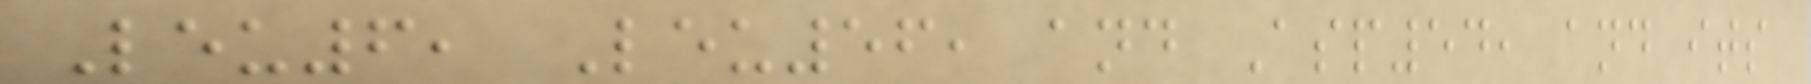Leu6, Leu56, and Asp54, and its
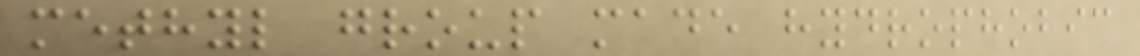methyl group made hydrophobic
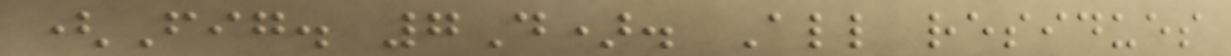(Fig. 7D). All residues
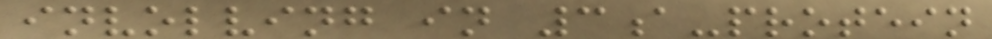involving in 3a-protein
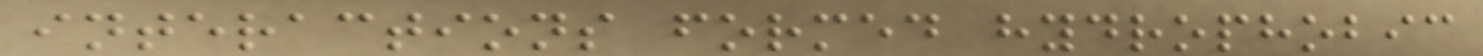interactions formed hydrophobic
